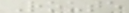Route
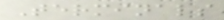Terminals
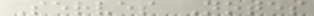Serves Notes
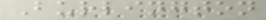Burlington
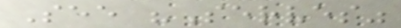See "Serves"
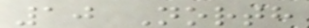10 North
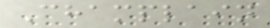Champlain
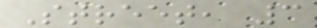Street, 3
